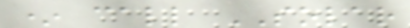* call SOLAR
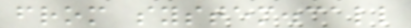from system.call
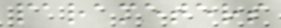parameters
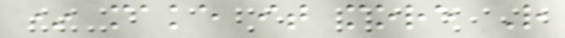* make it more R
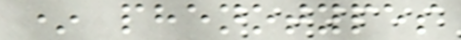* phenotypes
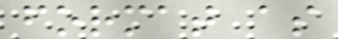format as
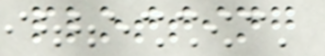plotting
